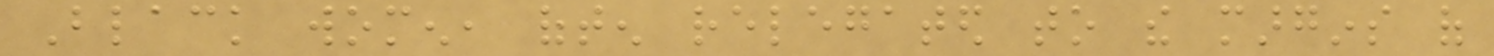Black women, often relegated to the margins of
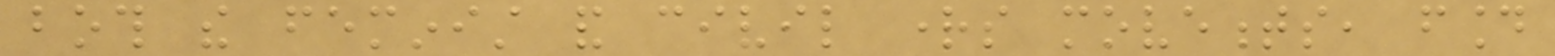both the feminist and civil rights movements, found
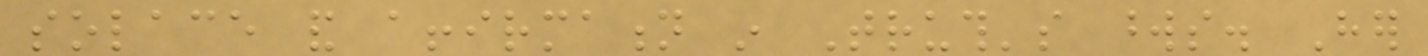solace and affirmation in Truth's words. Her
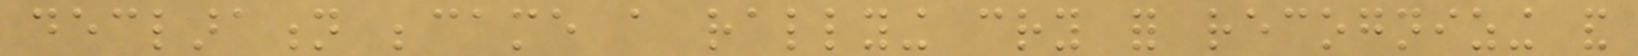declaration became a rallying cry for recognizing and
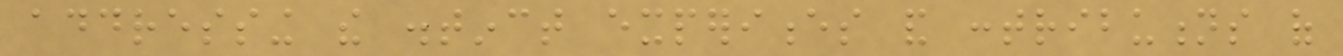addressing the distinct experiences and contributions of
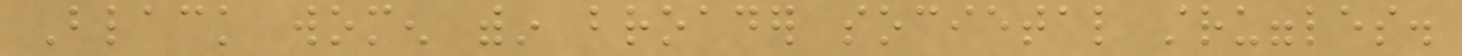Black women within broader societal struggles.
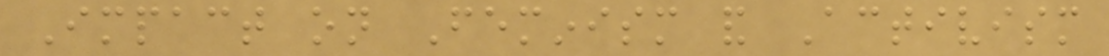Impact on Feminism and Activism
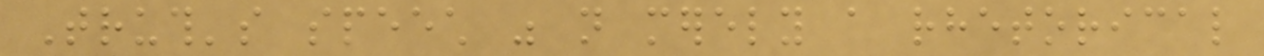Truth's speech was not merely a rhetorical
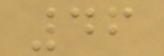46
